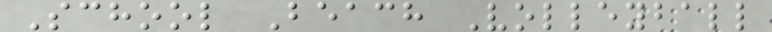School Beach Volleyball
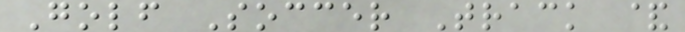Golf Soccer Track &
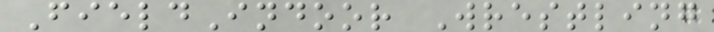FieldIndoor Wrestling
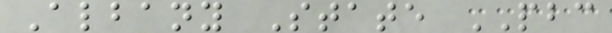Albany State PBC
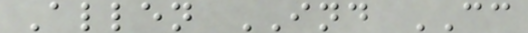Allen IND CC
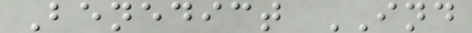Benedict IND
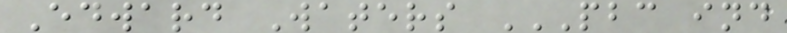Edward Waters PBC IND
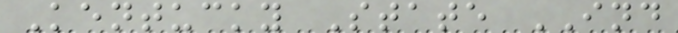Kentucky State IND
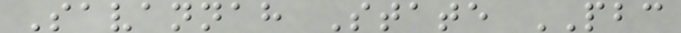Savannah State PBC
